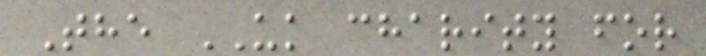The UK charity for
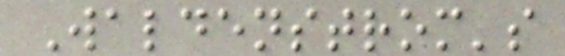Waldenstrom's
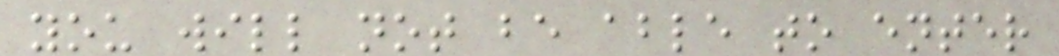you will not be able to enter
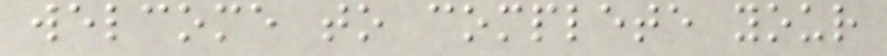welcome to complete your
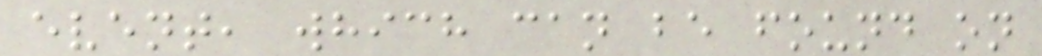event, which can be found on
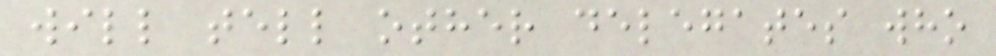will tell other delegates who
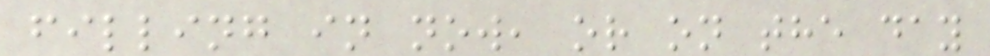filling in now, or on the day
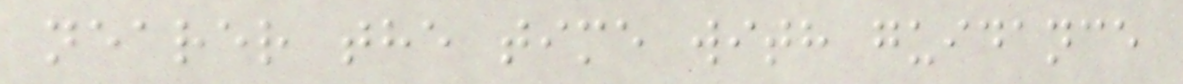nearer the time with guidance
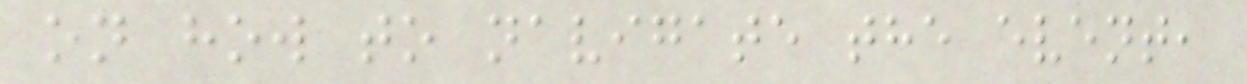on how to navigate the event,
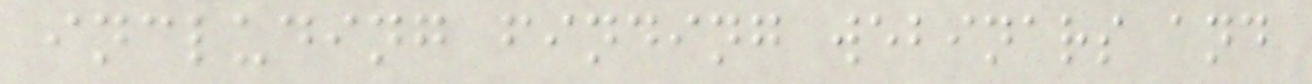including finding webinars and
